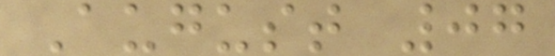August 07
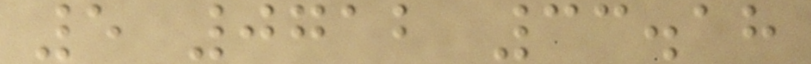5 0712 33.18
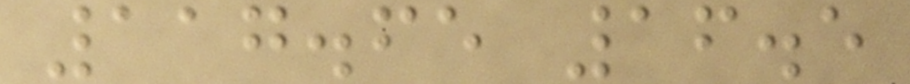117.65 16.5
